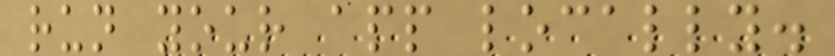run your app locally.
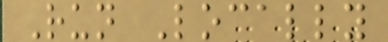Run Locally
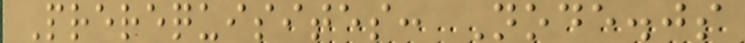Prerequisites: Node.js
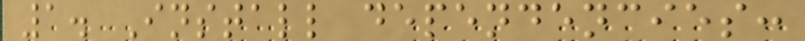1. Install dependencies:
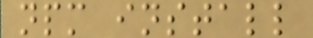npm install
